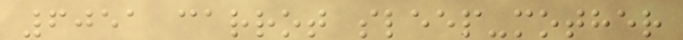6051 carrot sleep-mother
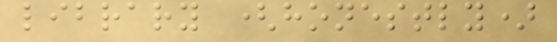library (honestly)
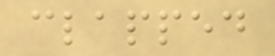clapped
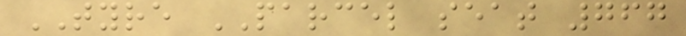TYRE PARCEL seat 767
